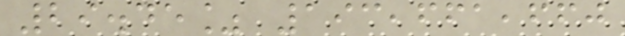29.45% 193,661,660
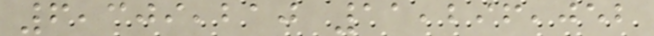6,309,210 11,296,052
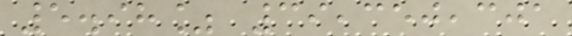5.98% 39,350,301
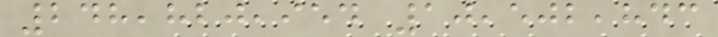248,820,954 10,502,843
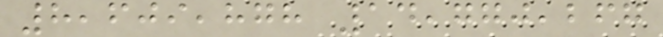8,609,878 14,770,267
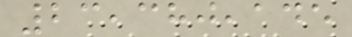23,380,145
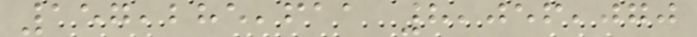157,285,611 8,056,070
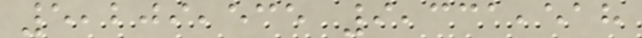5,209,535 9,331,518
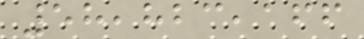58,823,166
